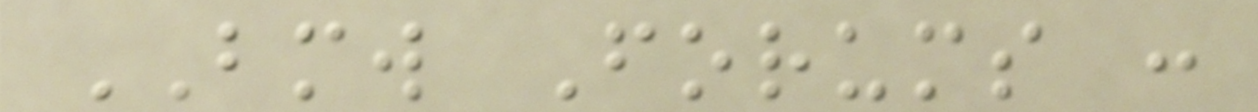BMW Forums :
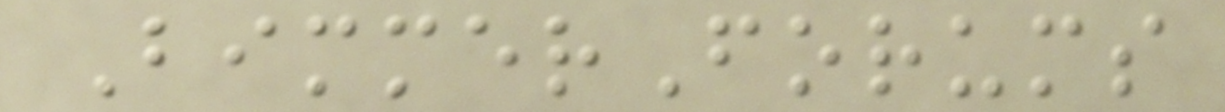BimmerForums
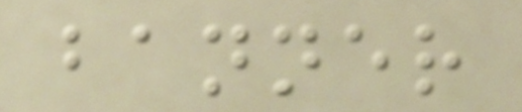banner
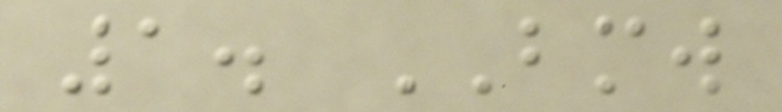1. BMW
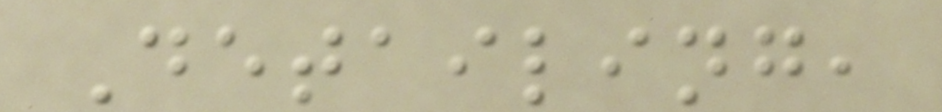Detailing,
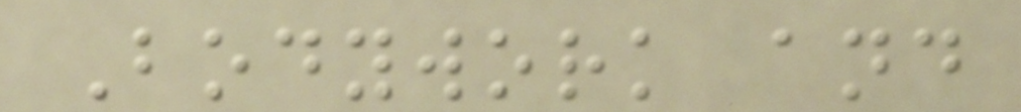Bodywork and
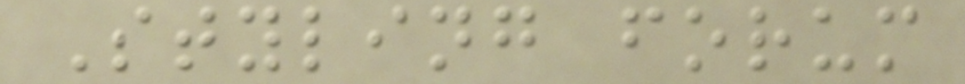Styling forum
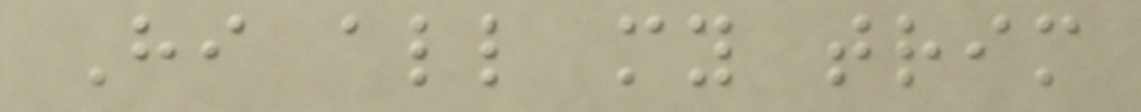Hi all my trim
